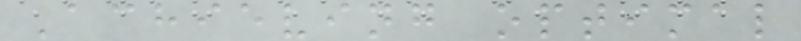Achieving optimal
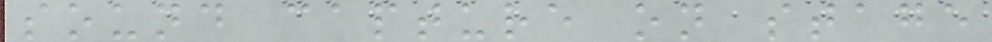sound capture on stage
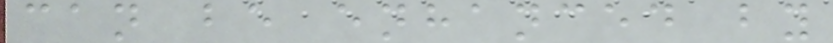can be enhanced by
